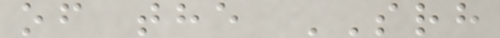of the SRH
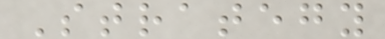Strategy
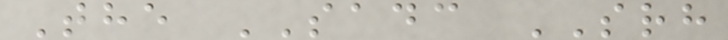The SADC SRH
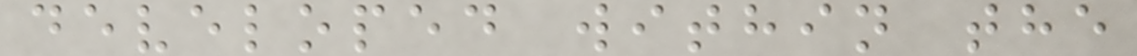developed within the
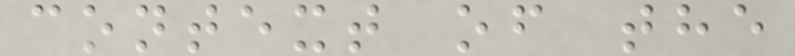context of the
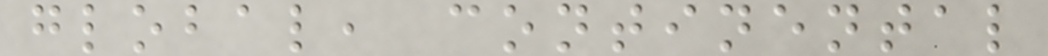global, continental
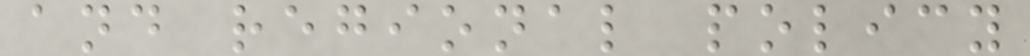and regional policy
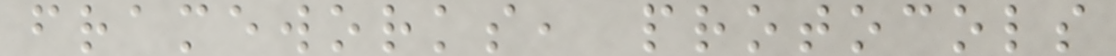frameworks, protocols
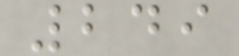249
